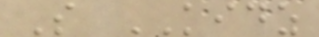S KIDZ
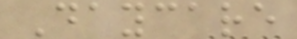Daycare
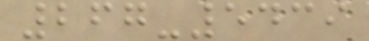267-5439
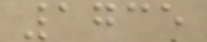1735
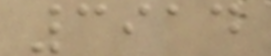3914
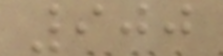900
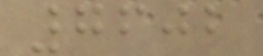7602
